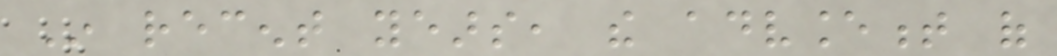In recent years, the advancement of
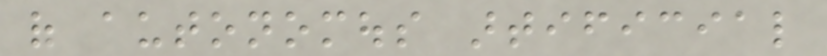of autonomous artificial
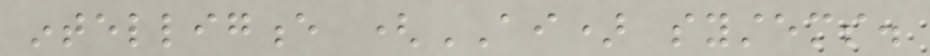intelligence (AI) systems.
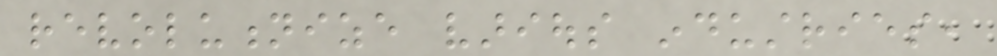revolutionize various industries,
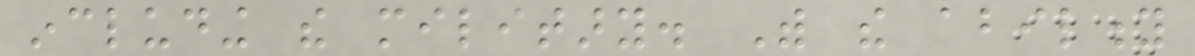including the military. With the ability
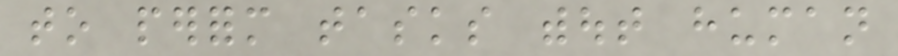to perform tasks without human
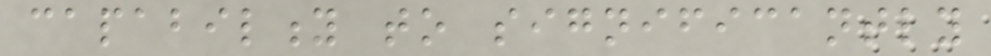capability to significantly
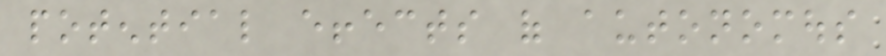potential effects of autonomous
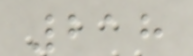218
